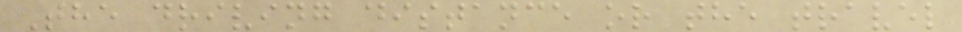The driving distance or the travel
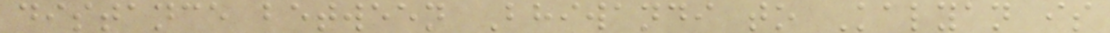distance between Bhiwandi to Kalyan is
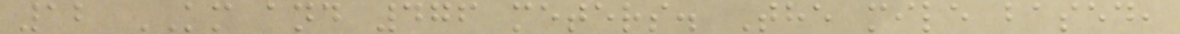12 KM and 476 meters. The mile based,
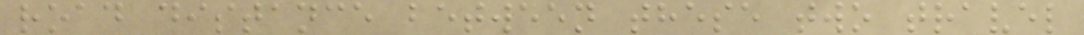road distance between these two travel
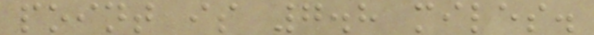point is 7.8 miles.
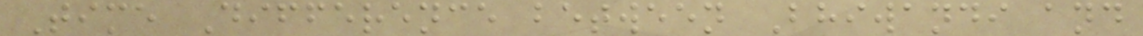Time Difference between Bhiwandi and
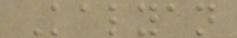Kalyan
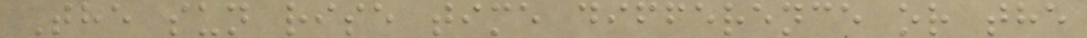The sun rise time difference or the
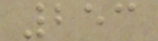253
